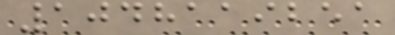1048119251
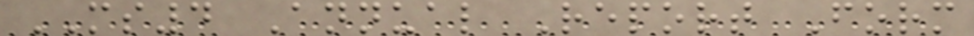MS4 Annual Report Form
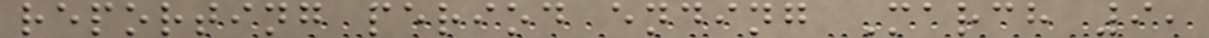reporting period ending March 9,
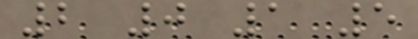2 0 1 5
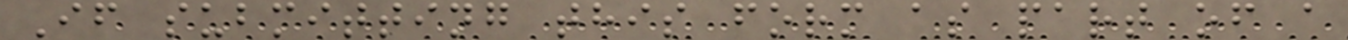If submitting this form as part of a
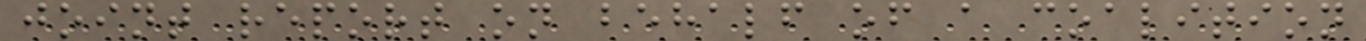joint report on behalf of a coalition
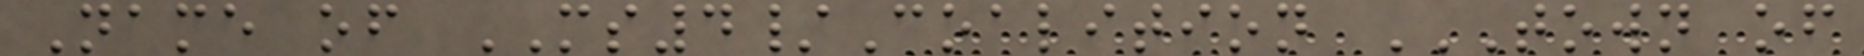Name of MS4/Coalition TOWN OF
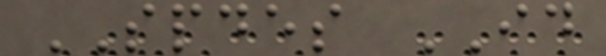SPDES ID
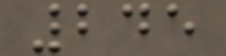245
